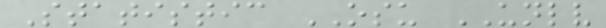Statistic OSU UNLV
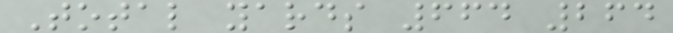Total yards 664 264
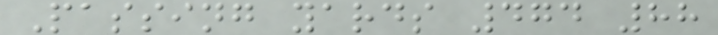Passing yards 474 88
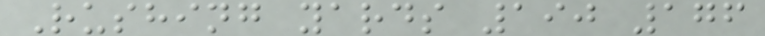Rushing yards 190 176
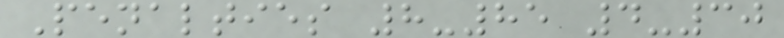Penalties 8-85 4-30
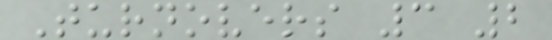Turnovers 3 2
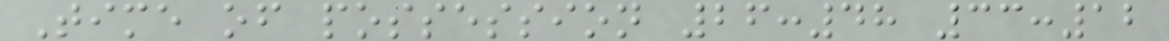Time of possession 26:48 33:12
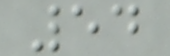54
